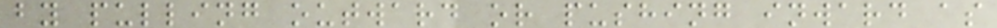by pulling outward or pushing inward as
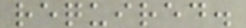required.
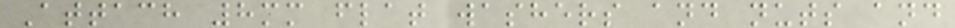Attach 8mm flat washers and nuts and
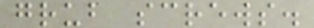grub screws.
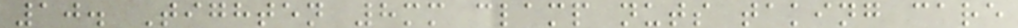10. Tighten 8mm clamp nuts taking care
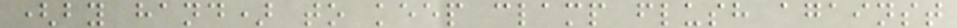(by hand) to keep clamp flush against
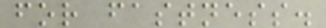for fastness.
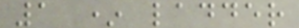1 * ladder
